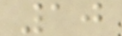10
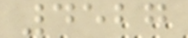4527
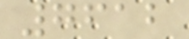7612
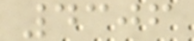4306
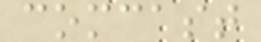comcast
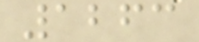1263
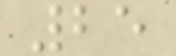25
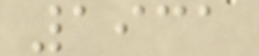1931
